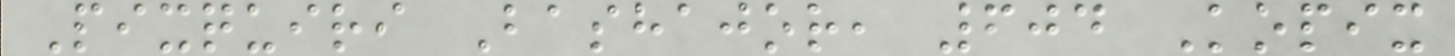Pixquiri Bashajor, 604 Kopix
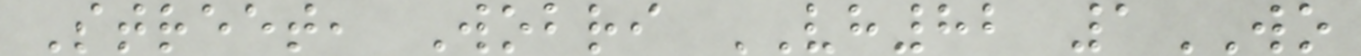Street, Wobri VH82 1WO
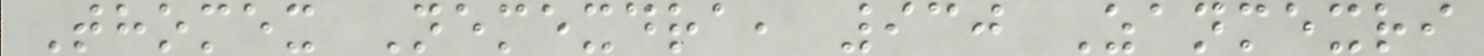Thomex Nemexdra, 930 Zanmexri
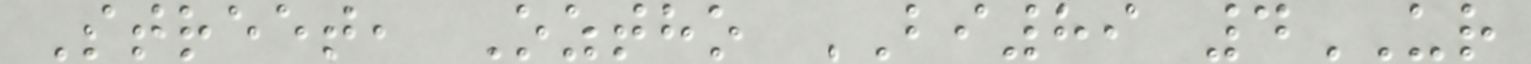Street, Oztho BI89 4UR
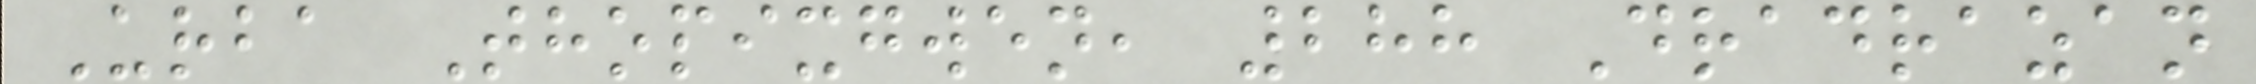Urba Thopixgwen, 288 Dradrazan
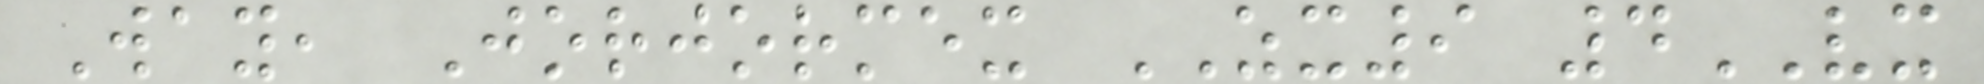Way, Jorjormex ZX9 4VX
